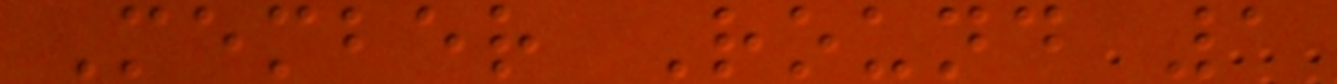Member Round 1
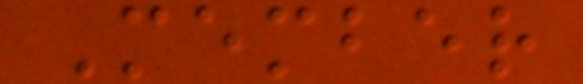Member
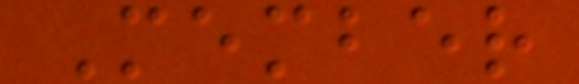Member
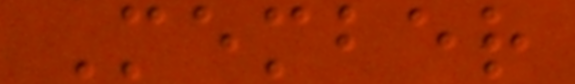Member
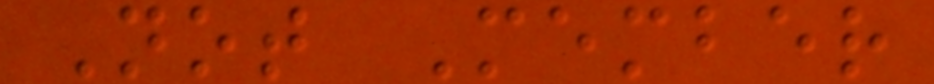Not Member
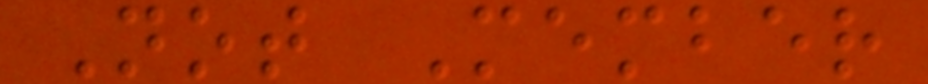Not Member
